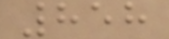858
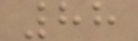88
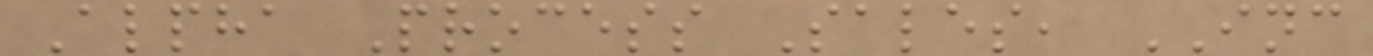Alpha Process Sales, INC
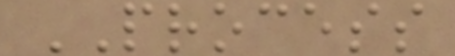PROCESS
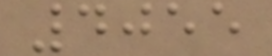4055
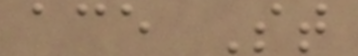ace St
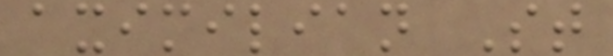aximilian St
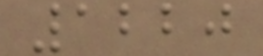1220
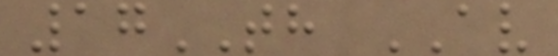17TH AV
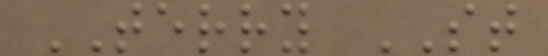TERRY ST
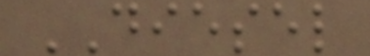DIESEL
